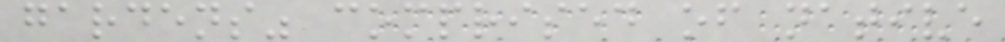gardens" comprised of native
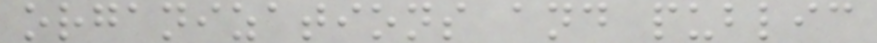organizations and public
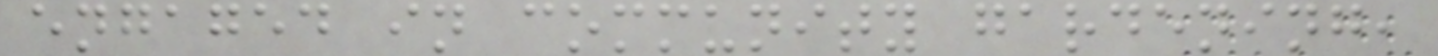engaged in community gardening,
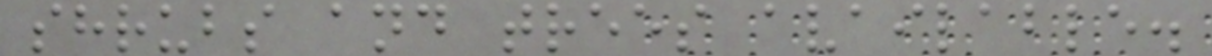shrubs and trees available.
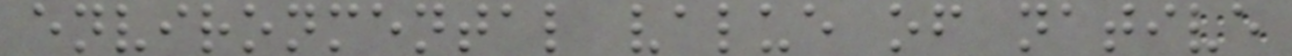environmental value of native
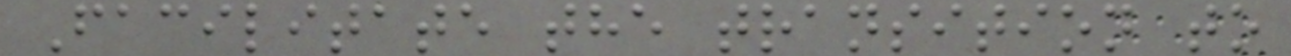Facilitate the transition to
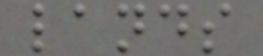lands
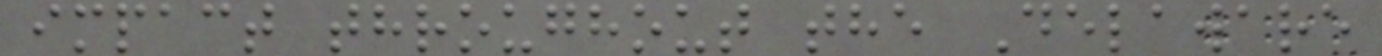impact throughout the Delaware
